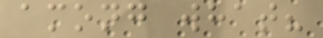among what?
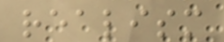realism
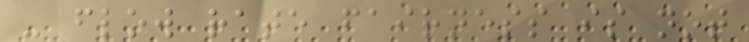- flow rate fairness is not
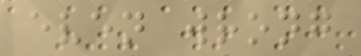even wrong
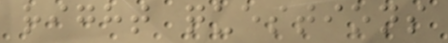right questions
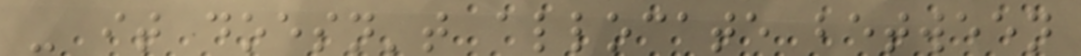- it doesn't allocate between
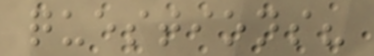questions?
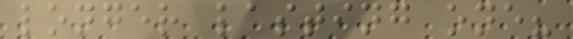longer lasting one?
